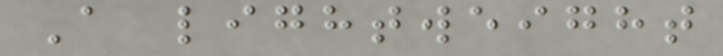A lightweight
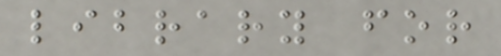library for
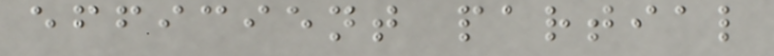efficient partial
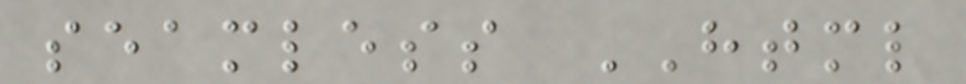seamless HTML
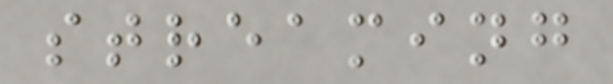streaming
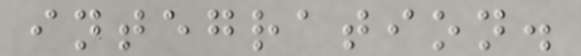integration.
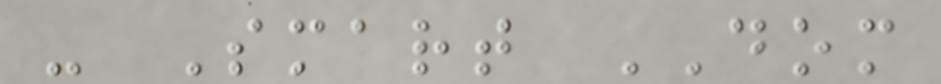- Smart DOM
